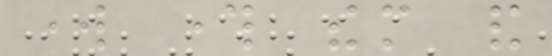work through them and
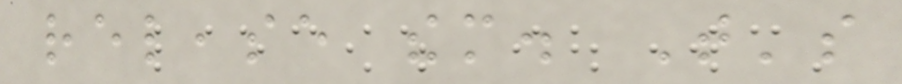release them. That's
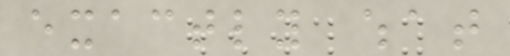exactly what
